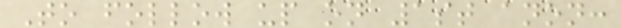To follow up on 1st anon:
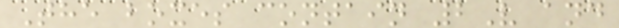The boxes contain 2V and
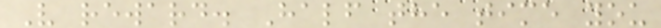V reward. Half the time you
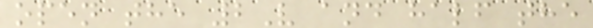open the 2V and half the
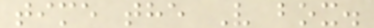time the V box.
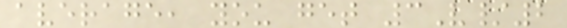average, you get 3V/2
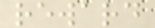reward
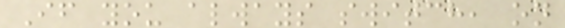If you always switch, on
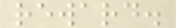reward.
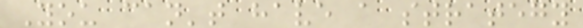You can't have a strategy
